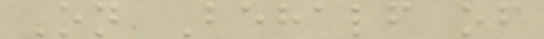On Behalf of
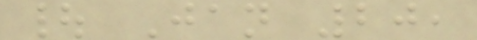| Jan 20,
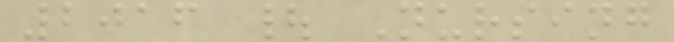2016 | Nursing
